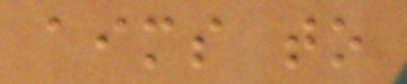aims to
